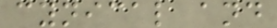cynical and
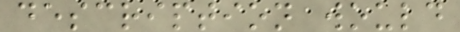description would
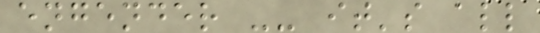engender -- it's all
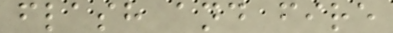flash and fire
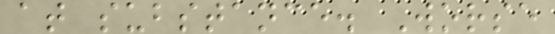at substance. Worse
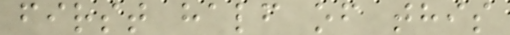first half of this
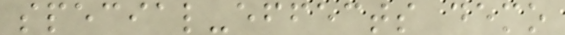special-effects demo
